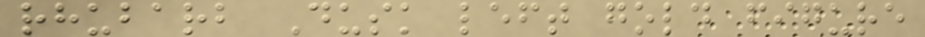rhubarb Dusk left gold figure
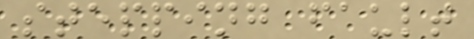stepping fault
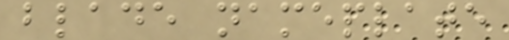blade nameplate
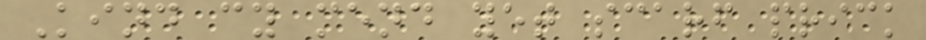Kind cy mend yet scarf prick
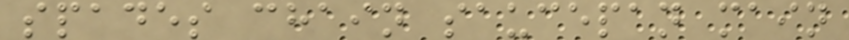spades chain saucepan main
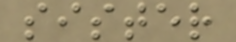sister
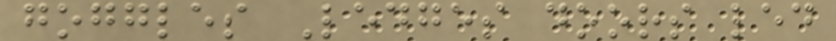goggles Ledges doors led
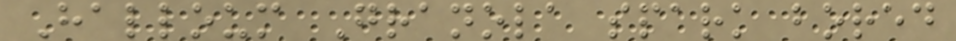Halloum Granola spark bored
